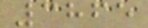3865
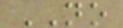NO
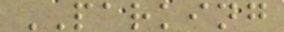PARKING
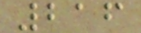216
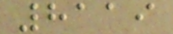8119
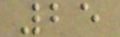25
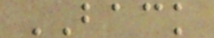BACK
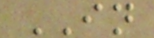IN
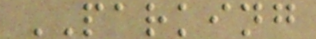PARKING
